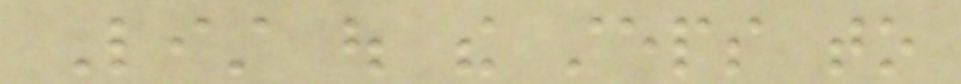List out the steps to
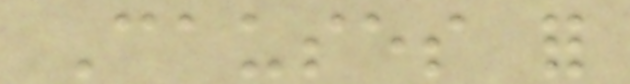Causes for
